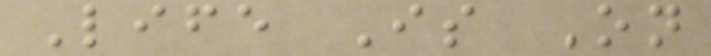Life Is On
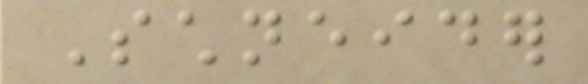Schneider
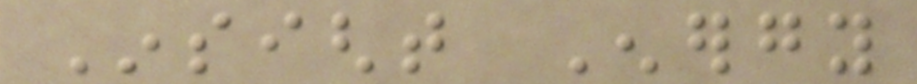Insight Energy
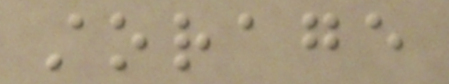storage
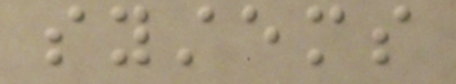systems
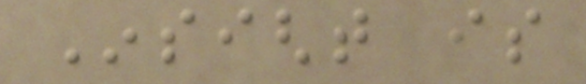Insight is
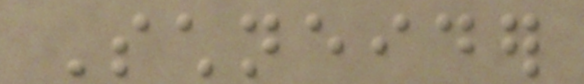Schneider
